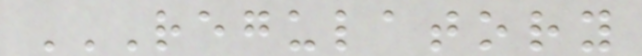REGULATORY
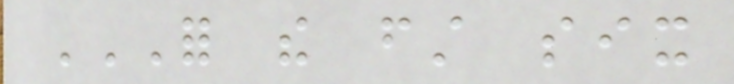FOR THE FIRST SIX
